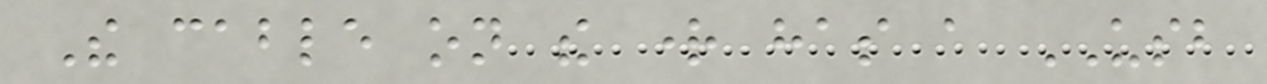The cable on the right has a USB
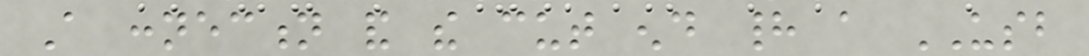A connection and the cut end had a USB
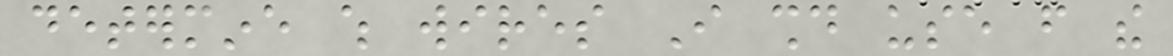determine which wires I should use from the
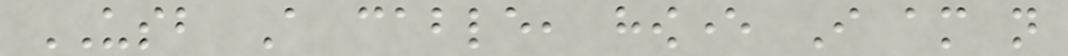USB A cable, however I am not
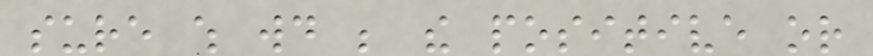sure which would be the positive or
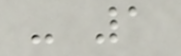- 1
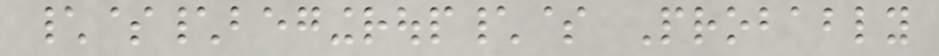\$\begingroup\$ Probably
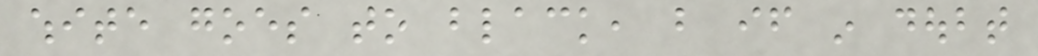white goes to black, but if in doubt
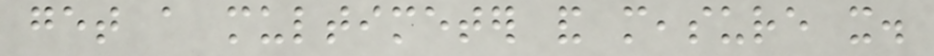get a multimeter and measure it.
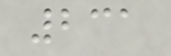231
